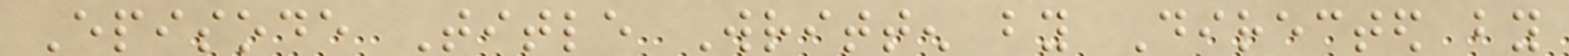Episode Title Written by Directed by
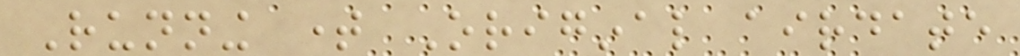Running time Original airdate
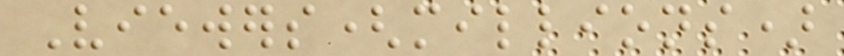Viewers(millions)
